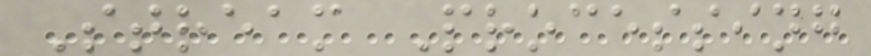Stream Processing
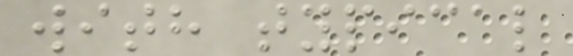with typical
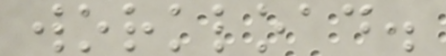workload.
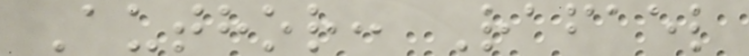Author: Rafael
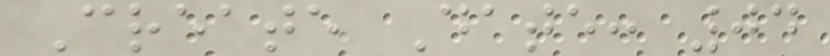Create Date: 04
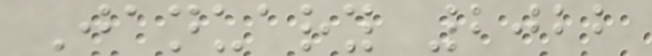January 2022
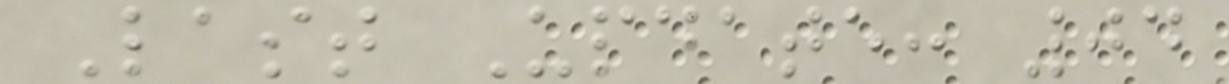Last Update: 04
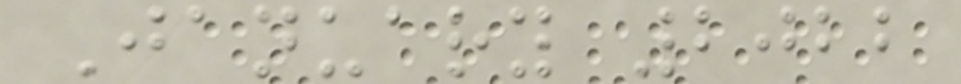January 2022
